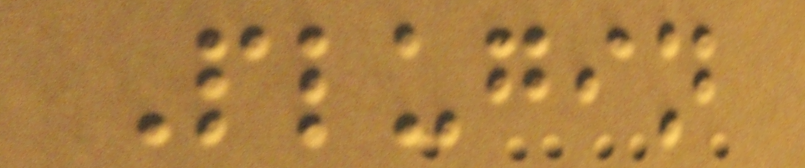Plugin
